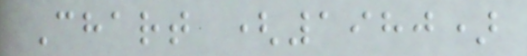Chart (1980)
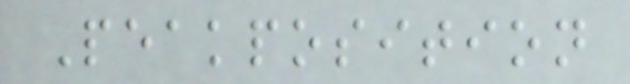Peakposition
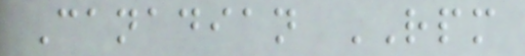Canadian RPM
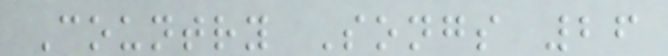Country Songs 26
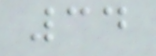34
